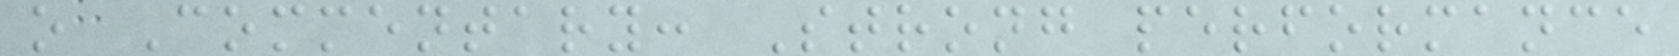o Commentary: Strong performance
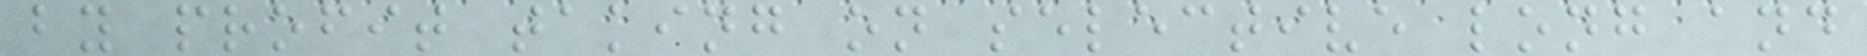by profit taking on selective long and
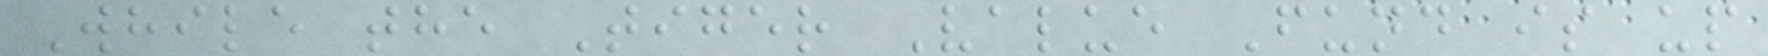While the Tiger Value Fund is up
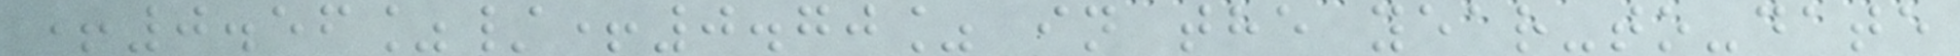+0.56%/+0.70% in the year-to-date
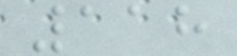118
